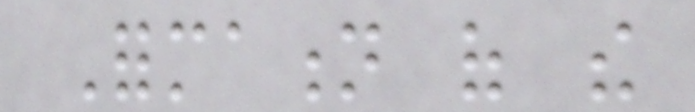Formation of the
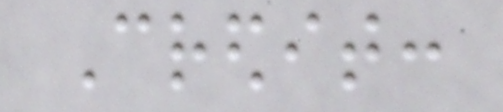Credit:
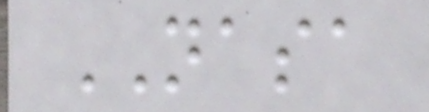NASA
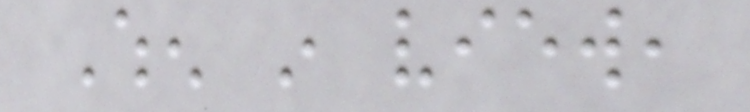When in view,
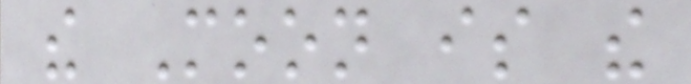the Moon is the
